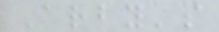Arby's
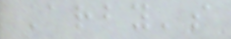Arby's
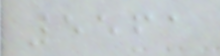5561
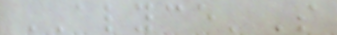ALYCE'S
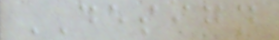DESIGN
